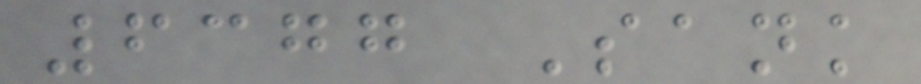6377 Sank
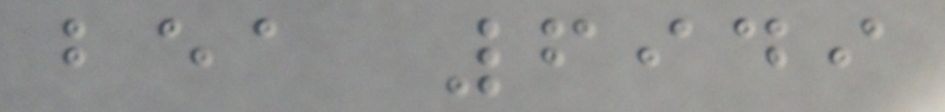bea 6949
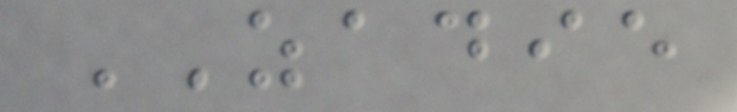ZADIE
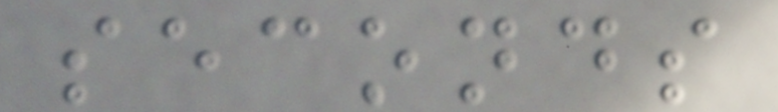seconds
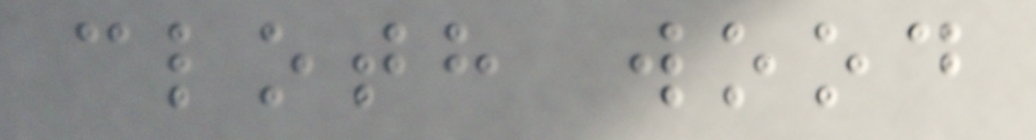cloth wood
